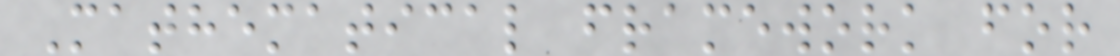Mathematical framework for
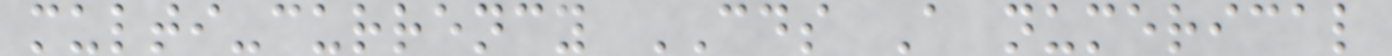multi-currency CDS A numerical
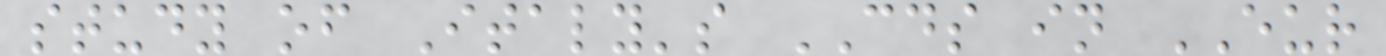study of Italy's CDS in EUR
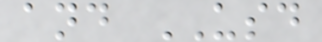and USD
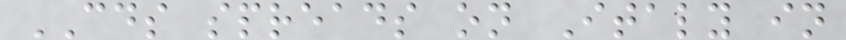CDS spreads on Italy in
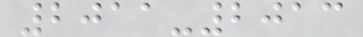2011-2013
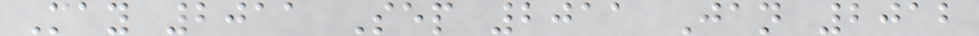May 2011 Sep 2011 Jan 2012
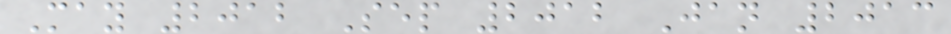May 2012 Sep 2012 Jan 2013
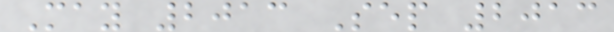May 2013 Sep 2013
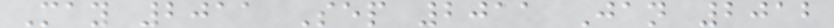May 2011 Sep 2011 Jan 2012
